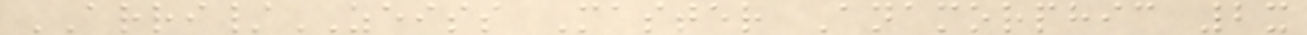ARRI/ZEISS Master Anamorphic 2x
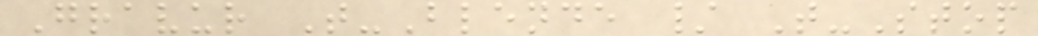Gravur T-Blende / T-Stop
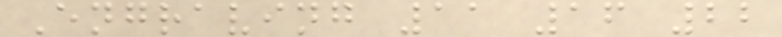Engraving 11 16 22
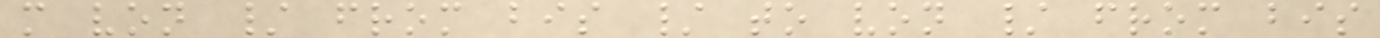m von / from bis / to von / from bis
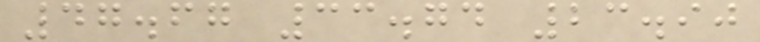47.67 33.74 23.90
